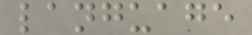language
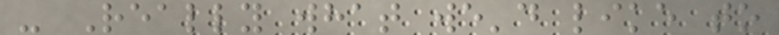- Really what we'd like to
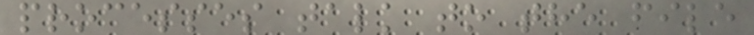processes talk to the file
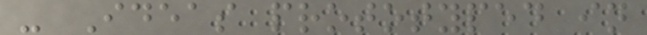- Ideas prototyped in
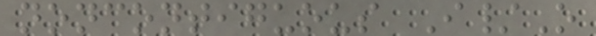noncontiguous I/O
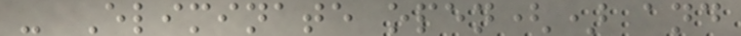- Eliminate open() and
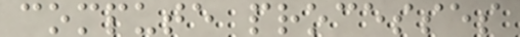compute processes
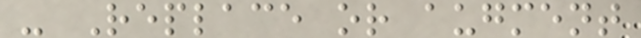- Replace or augment
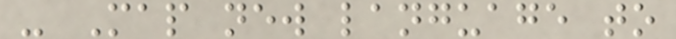- Map new language to
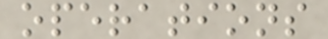operations
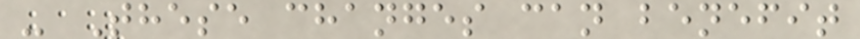- These changes can benefit
